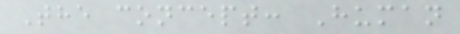The concept: Human
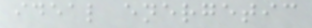ideal energetic
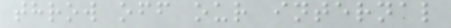throw off our internal
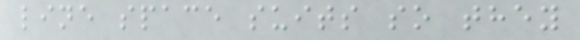line space suits so they
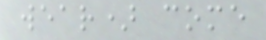wear) come
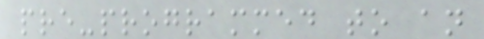pre-programmed to an
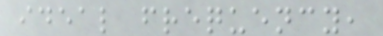ideal frequency,
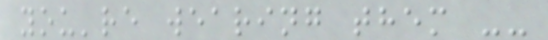you're wearing them --
